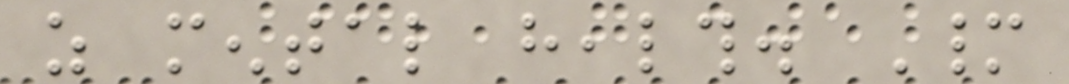as mental health. Many
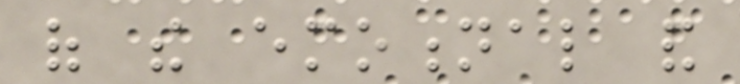of the emotional and
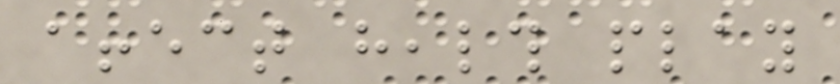affect health play
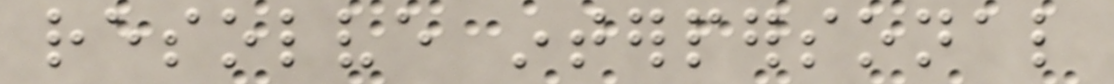resolve interpersonal
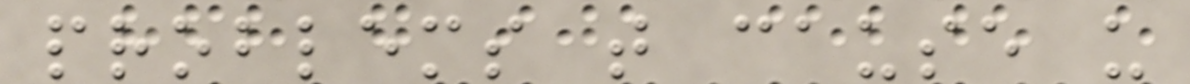problems that cause us
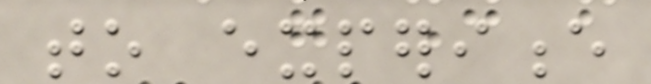to experience
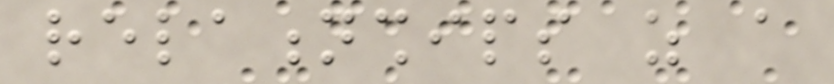relationships as a
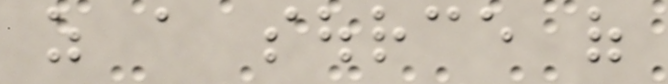as a source of
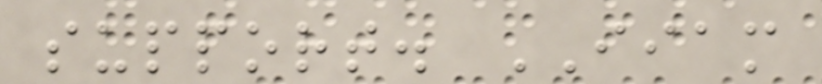support. IIAM
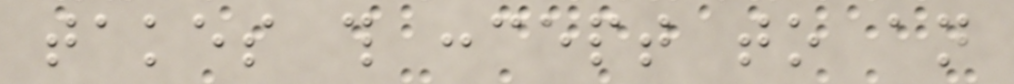takes this concept to an
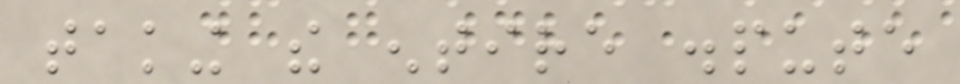taking the entire dispute
